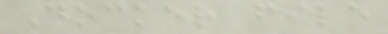Docker file
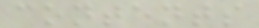contents
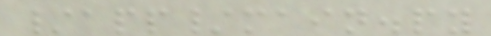/app/main.py
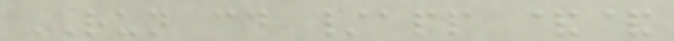RUN cd /app &&
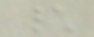\
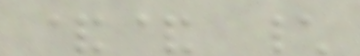&& \
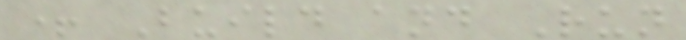+ Build and Run
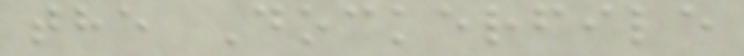the Dockerfile
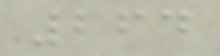264
